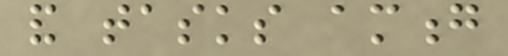and tasks among
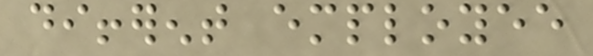different employee
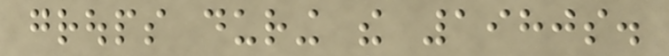groups during the 1980s.
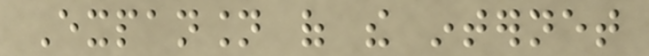Expansion of the internet
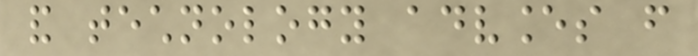and technology advances from
